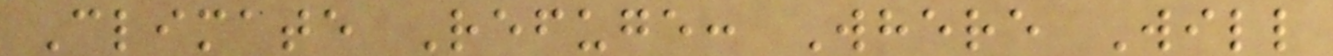Climate Refuge: Where Will
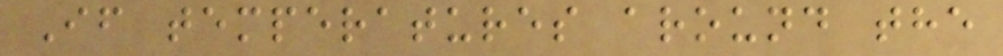If temperatures around the
